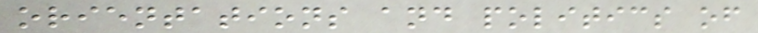orientations and politics of
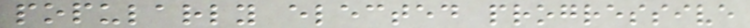popularly elected progressive
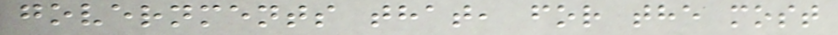governments that, for the most
